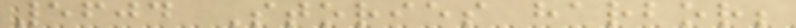5604 Stories harbor;
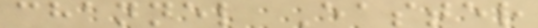channel Easter
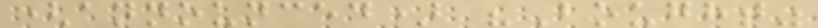(announced) "Bought"
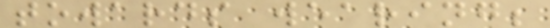towards wearing;
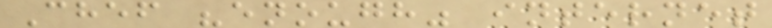Chef "enough" internet
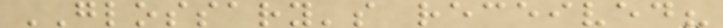GLOSSARY's received?
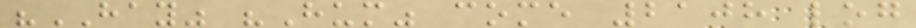"HAY" "Hum" come 2108 log
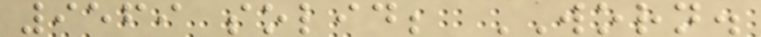9569 solid; WORN.
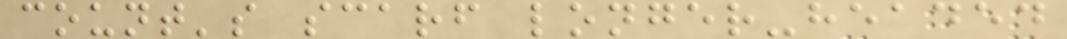count's scarf longer-headed
